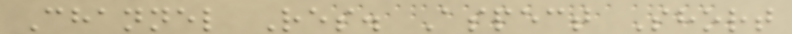Channel Res. Aspect Short
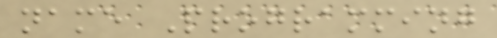name Programming
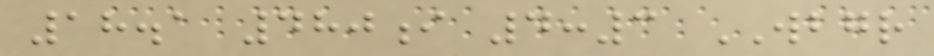18.1 480i 4:3 WBGR
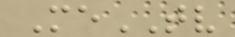MeTV
